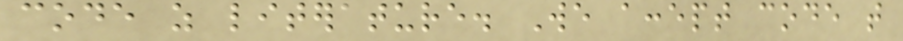code as literature. We accept code that
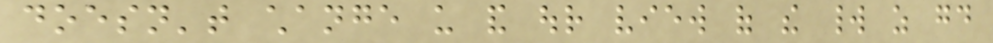doesn't change us and our view of the world as good
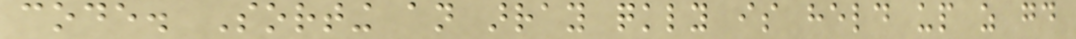code. Sorting an array quickly is held up as good
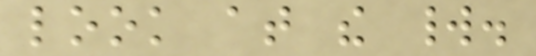look at the world.
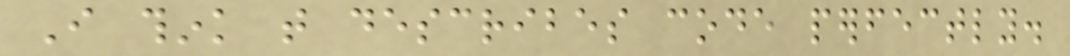I think that describes code perfectly.
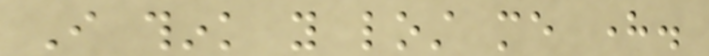I think you lost me here.
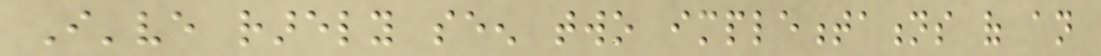I've rarely seen two implementations of an
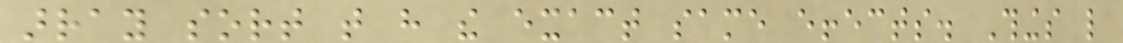array sort that have the exact same effects. Things like
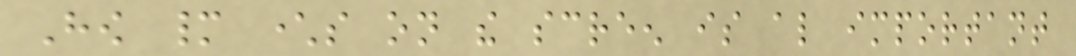How many characters on the screen is also important
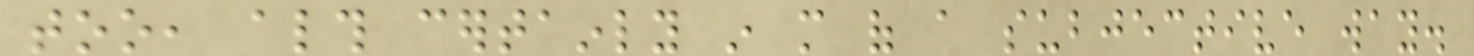too, although certainly in more of a subjective way.
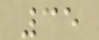35
